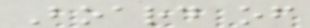Board of
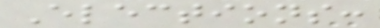Elections:
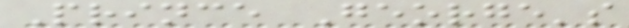Prince George's
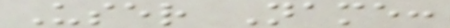User Name:
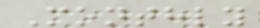Monthly
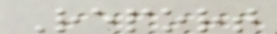Report
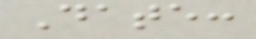Date:
